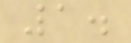1.
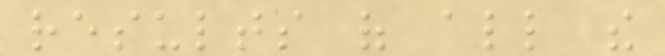results of all the
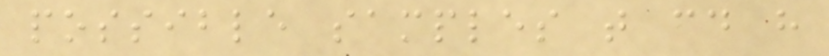possible samples that could have
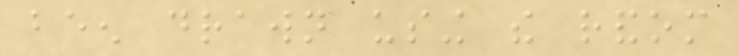been drawn using the random
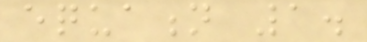equation 1.
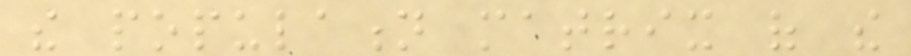the population matrix of the
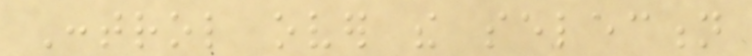Control over the selection
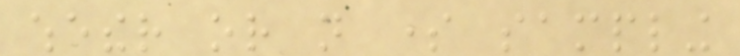whether or not some sampling
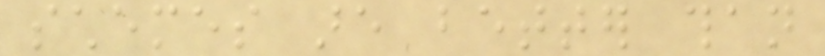schemes are better than
